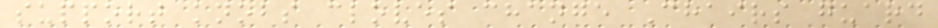support knobs cloves change Chairs guard
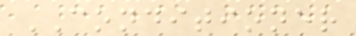CONDITIONER
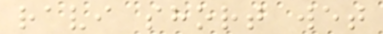ravi short wet
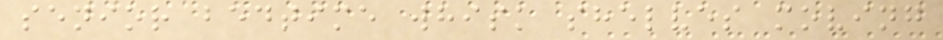senior bedtime whisk shelves moving
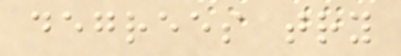degrees try
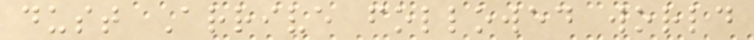dust Arrive followed world
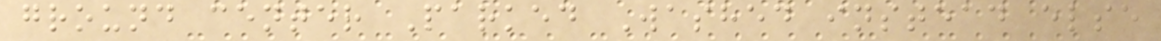ground center Parked Washed instead else
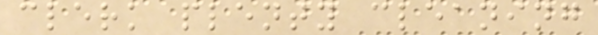clerk plenty cleaning
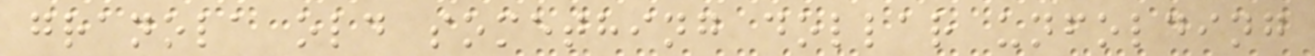granola old something dollar unfolding
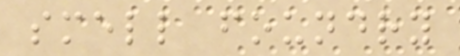smell foundry
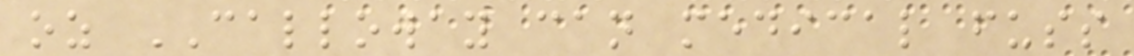oz CALLOWAY can medical fuss
